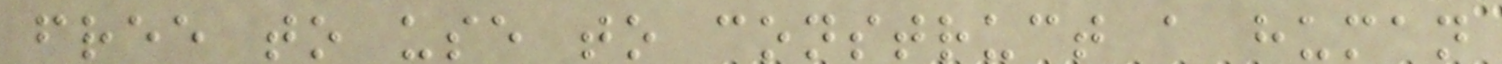free to use to construct a human
